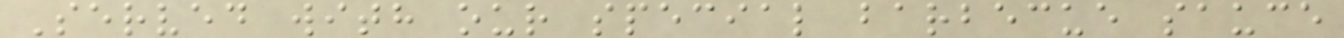Served with our special barbecue sauce
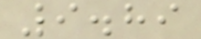9.89
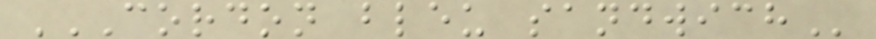CORDON BLEU SANDWICH
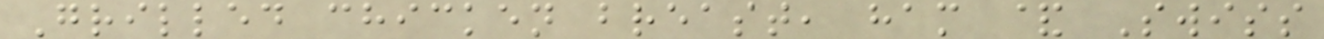Grilled chicken breast, ham & Swiss
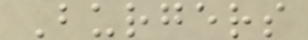Burgers
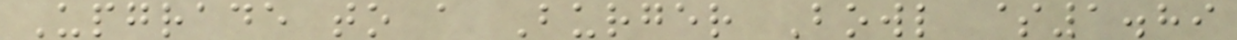Upgrade to a Burger Bowl $1.89
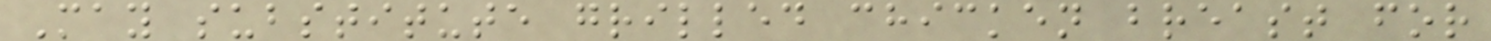May substitute grilled chicken breast for
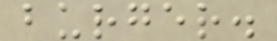burger.
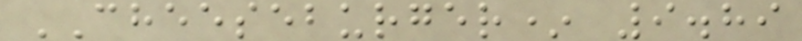CHEESEBURGER* 9.89
